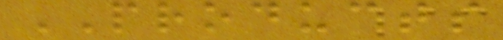PRODUCTS
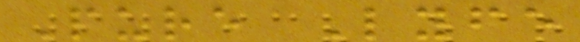Pure Lyfe
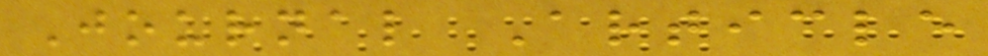Journal Article
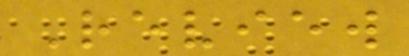Review
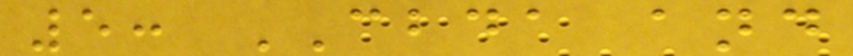5: CBDA and
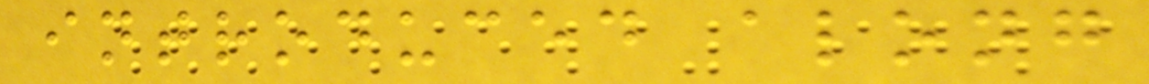introduced along
